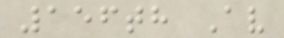156th Av
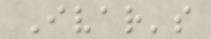Ivar's
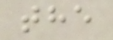the
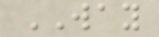WAY
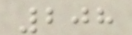208
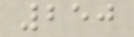250
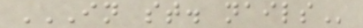IN ST. NAILS
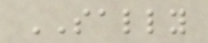SALLY
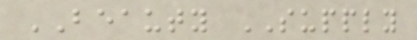BEAUTY SUPPLY
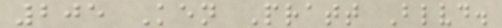205 Ken Pratt Blvd.
